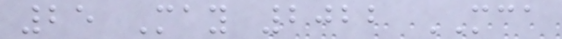25 May 2022 MCA
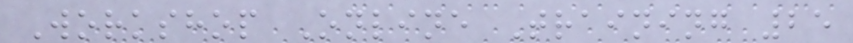Workshop Online Training 25
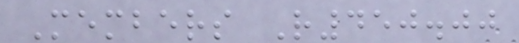Members R450.00
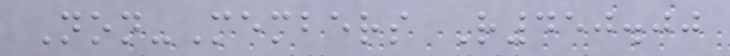Non-Members R450.00
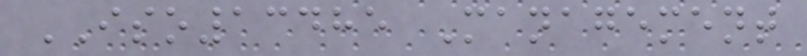ISO13485 Management
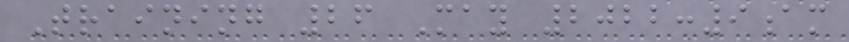Training 26 May 2022:9am
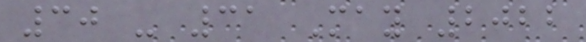30 - 31 May 2022
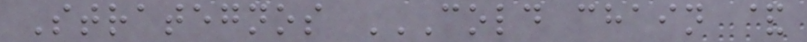Strategnos COLD CHAIN &
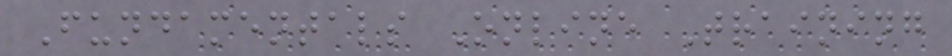Fundamentals Online Training
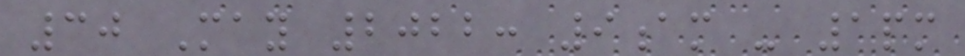30 May 2022: 9am - 1pm
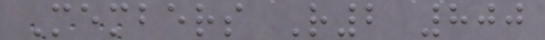Members R2 800
